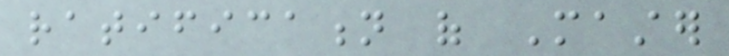ratification of Master
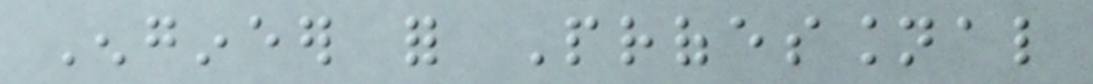Engineer for Professional
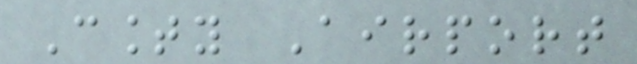County Airport
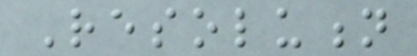Resolution
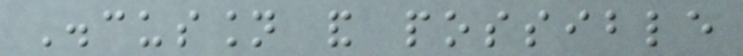Discussion and possible
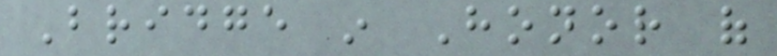Bridge in Honor of
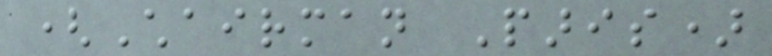(Chairman Paris)
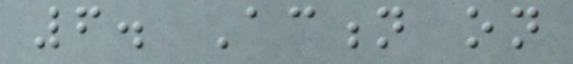6. Action on
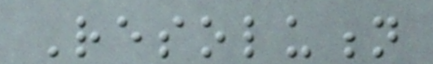Resolution
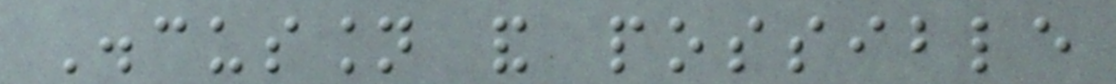Discussion and possible
